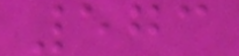573
